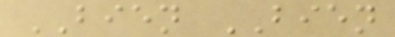BIEN BIEN
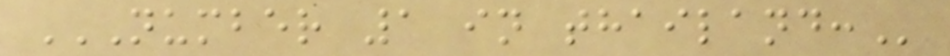NUMBER 1 IN THAILAND:
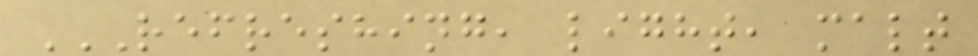REFRESHING, LIGHT, MALT
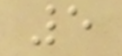5
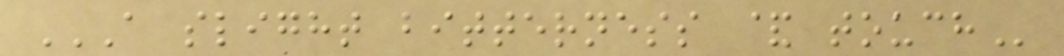A SLIGHT BITTERNESS & TOUCH
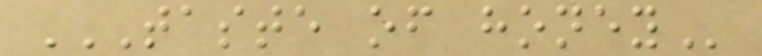TASTE OF HONEY
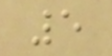5
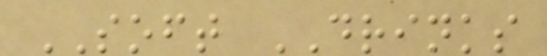SOFT DRINKS
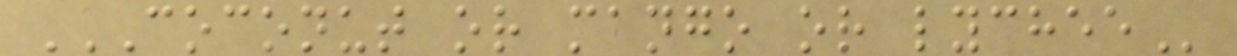COCONUT OR MANGO OR LYCHEE
